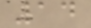14
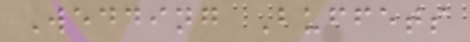Wedding Buffets
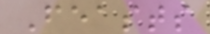Feasts
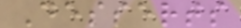Desserts
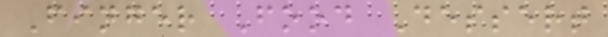Finger Food Dessert
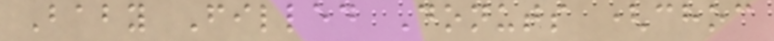Baby Filled Donuts (choc
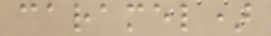caramel)
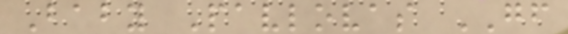Baby Pavlovas GF
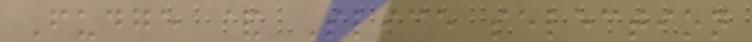Fudge & Slice selection
